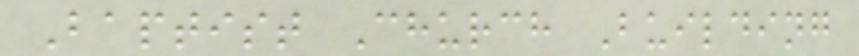Baptist Church Building
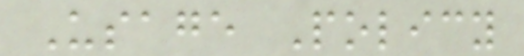Usage Policy
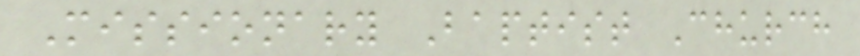Missionary Baptist Church
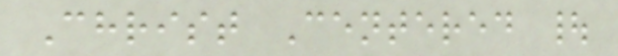Christ Centered |
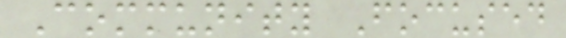Community Focused
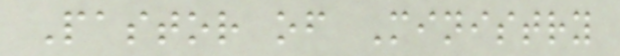Pastor of Ministry
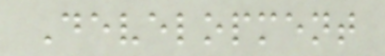Development
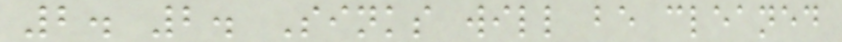2. 2. Sinks will be cleaned
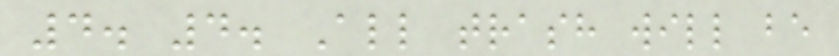4. 4. All trash will be
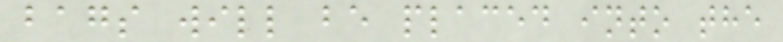bags will be placed into the
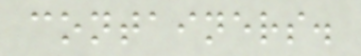containers.
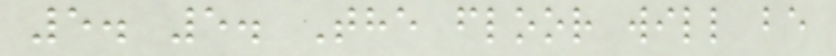5. 5. The floor will be
